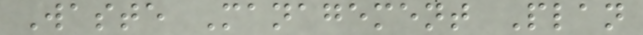Waste Management Plan
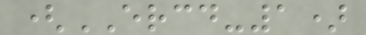(ERCD-1)
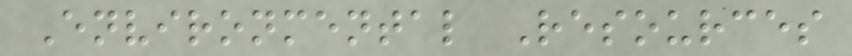Environmental Resources
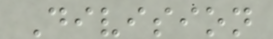Division
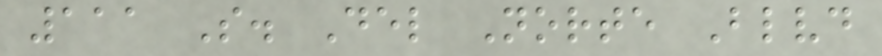111 S. Del Norte Blvd
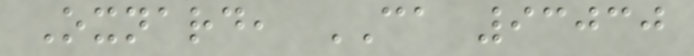Oxnard, CA 93030
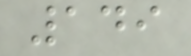149
